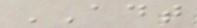ADT
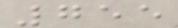755
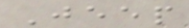Jeep
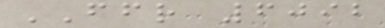FFR 6092
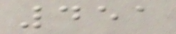451
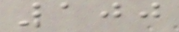100
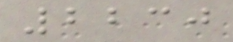2230
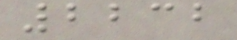2232
